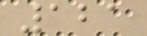121
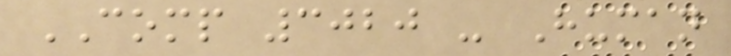COMP 3020 - Human
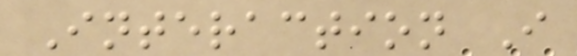Interaction I
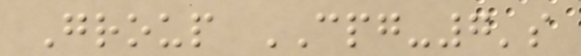Group CPG-7's
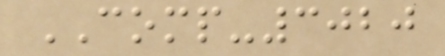COMP-3020
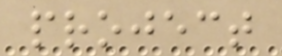project
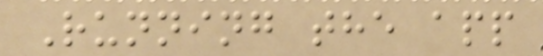Running the app
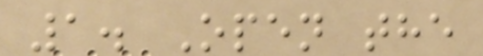1. Open the
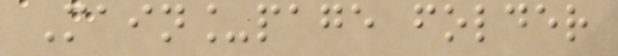Main_page folder
